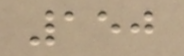150
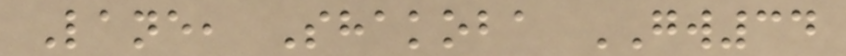Lane, Shakoba GW34
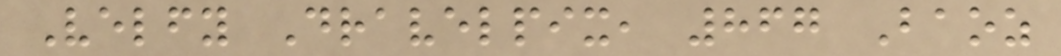Velfy Dravelpix, 867 Baoz
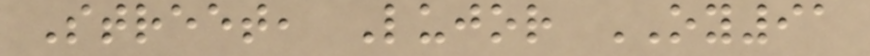Street, Lujor OY91
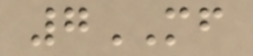7MF
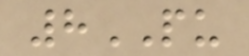8PU
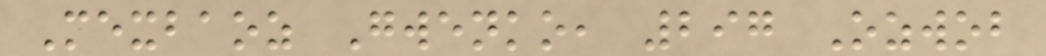Mexbaoz Gwenko, 297 Ozwob
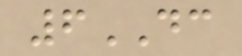6DC
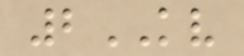2KV
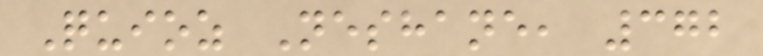Quioz Neshane, 372
